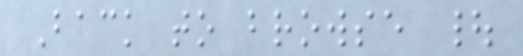Back to browse |
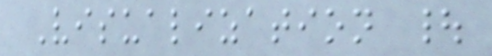Visualization |
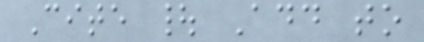Cite | Add to
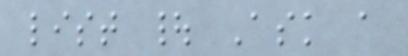list | Ask a
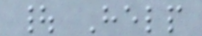| Help
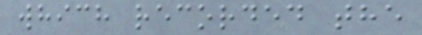which recorded the
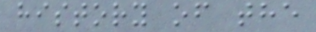history of the
